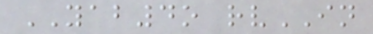YAB4o rvIN
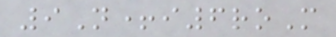9N+i6roM
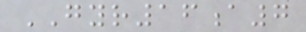GYR16a7
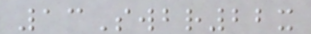13Swbr22x
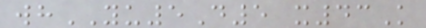whYU5D5 x43K
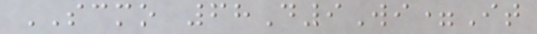SCMO 68D9Wi=It
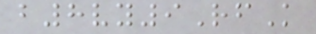b8vy9RfK
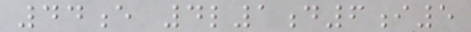44e 4l1d6i5
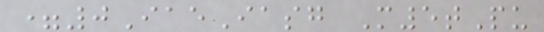=0IaeIasg M5tPu
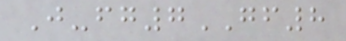J-fg7GF8
